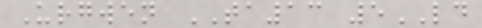Urgwen TA13 5LD
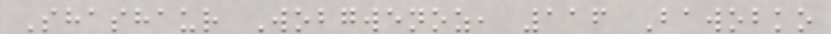Shashaur Wobgwenoz, 116 Bawobko
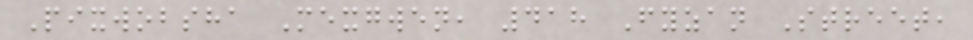Pixwobsha Mexgwen, 418 Fyzan Street,
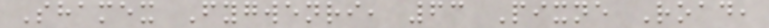Shamex Fygwenri, 63 Pixne Road,
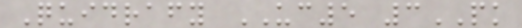Quidrafy UC5 3PK
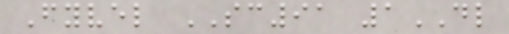Fyvel SC91 1DL
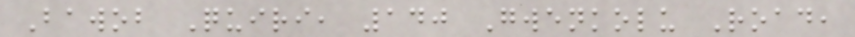Bawob Quiri, 140 Gwenkolu Road,
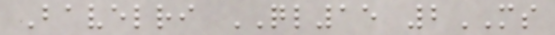Bavelri QL15 2MS
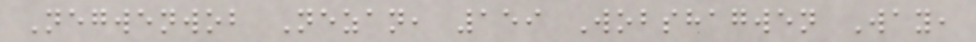Negwenwob Nezan, 159 Wobshagwen Way,
